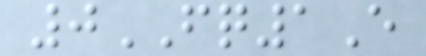0FQ1E
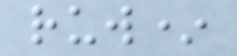ruw*
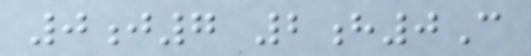0j7 2h0C
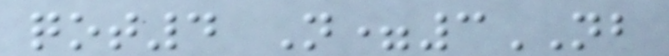qot4 N=3NB
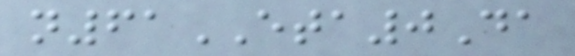n61ETA0Da
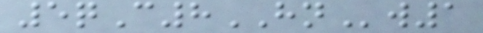5qC8HNw1
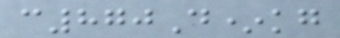c870D*kg
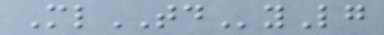MlTDyLg
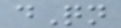dQn
